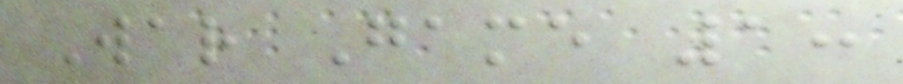War Game 1:
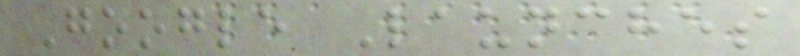Google Launches
